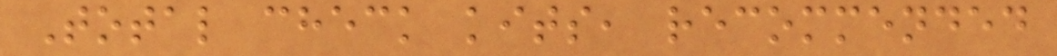Total check kits, recommended
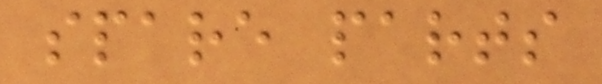spare parts
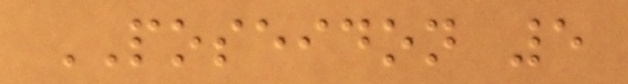POSEIDON 5
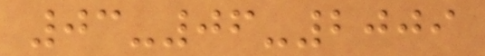03-06-2009
